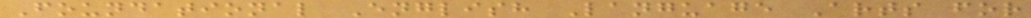Foundational English Language Arts for
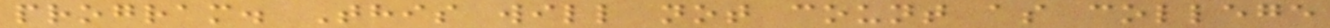program. This will not count as college
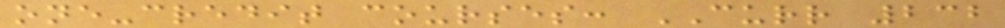one-credit courses: CURR 232
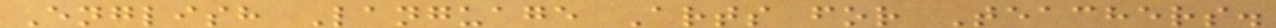English Language Arts for Teachers.
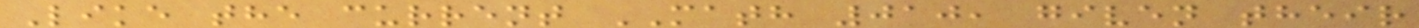Like the current MATH 010, given their
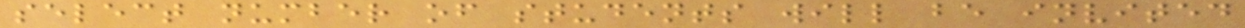select number of students will be invited
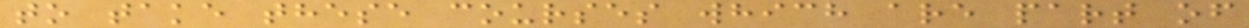to take these courses which are part of
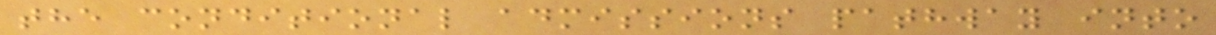the conditional admissions pathway into
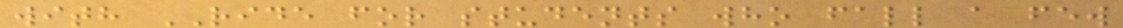with RIDE for students who fall a few
